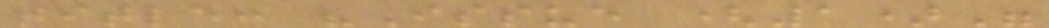title: "Issue (1)"
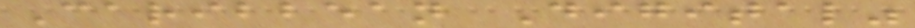Caribbean Digital"
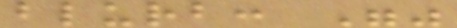blurb: ""
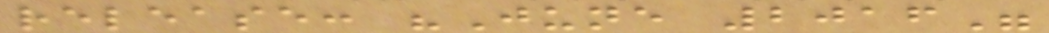release: "June 2016"
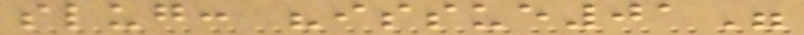slug: "issue01"
